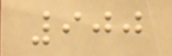900
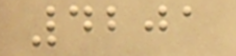4201
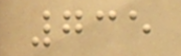735
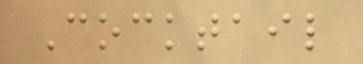Cocktail
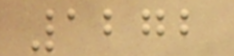1272
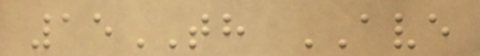15TH AVE
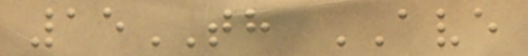15TH AVE
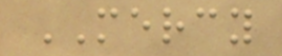MERCY
